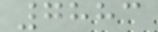7883
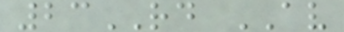23RD AV
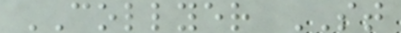COLLYER ST
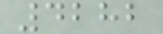4282
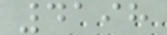4198
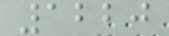1220
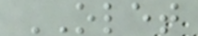OLET
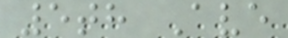5th Ave
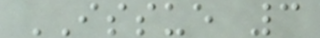ISSUE 3
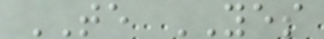TE YES
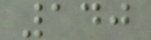140
